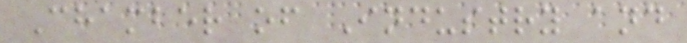Chamber of Industry and
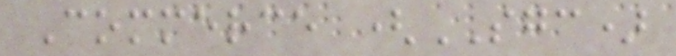Commerce (SGC)
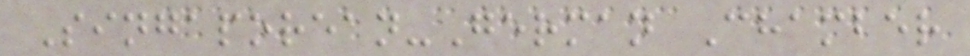Singaporean-German Chamber
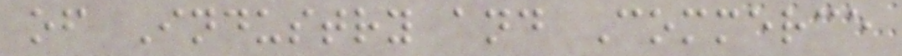of Industry and Commerce
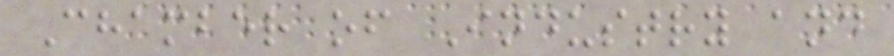Chamber of Industry and
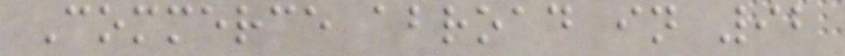Commerce abroad in 92
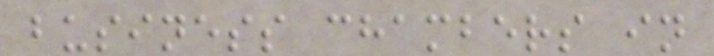business chambers in
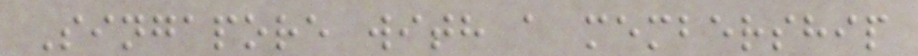Singapore with a membership
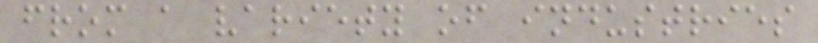from a variety of industries
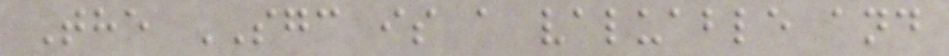The SGC is a valuable and
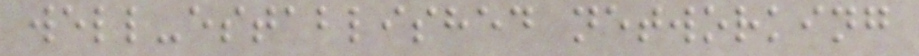well-established networking
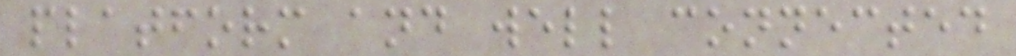platform and well connected
